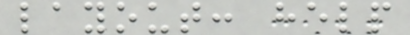layout: help
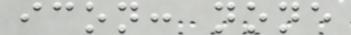icon: none
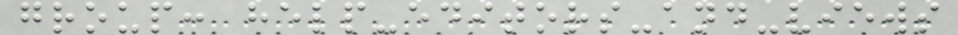group: help-editors-and-views
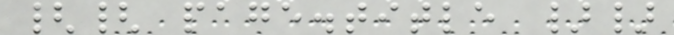{{ page.title }}
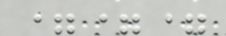===
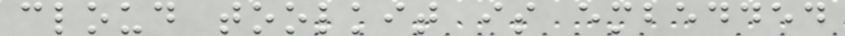cloud toolkit is embedded
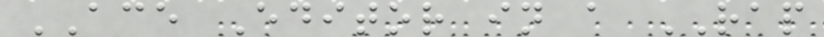ACE Editor in a RAP
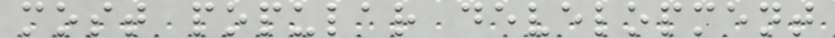most popular development
